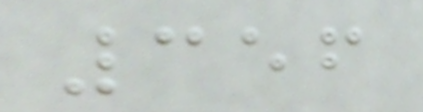356
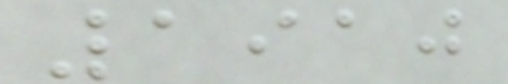1910
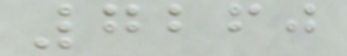7260
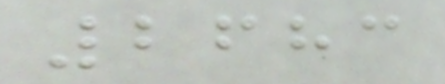2683
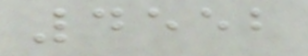4552
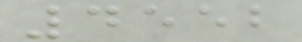4552
